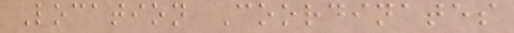Location Coordinates
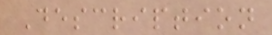Description
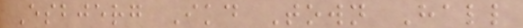Esbjerg Ikd Town Hall
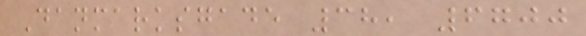Danmarksgade 38, 6700
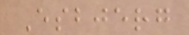Esbjerg
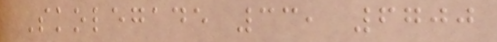Skolegade 33, 6700
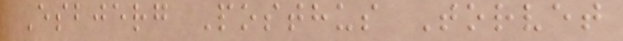Esbjerg Posthus Torvet
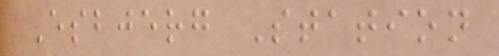Esbjerg Station
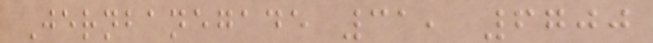Jernbanegade 31, 6700
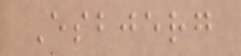Esbjerg
